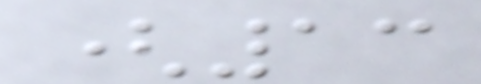(13
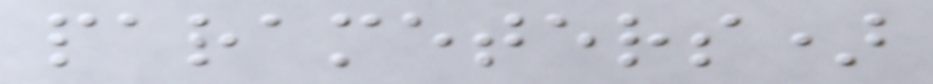parameters)
